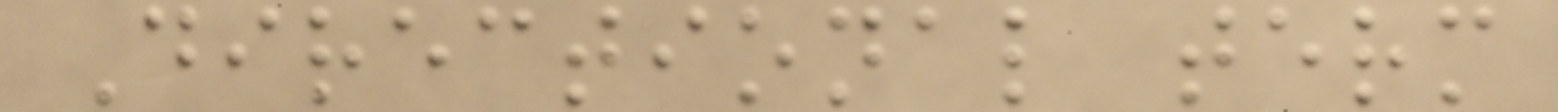Directional term
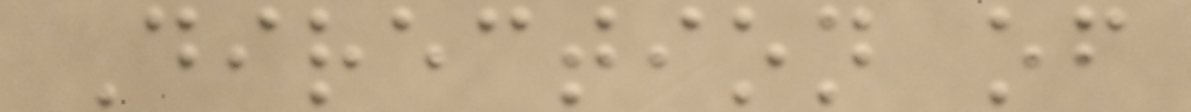Direction of
